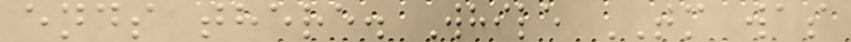ends there. While TM was
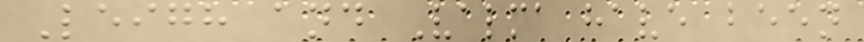Leigh and Valma have been
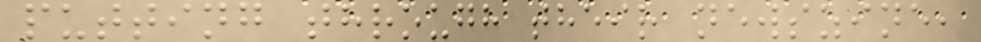putting through their newszine,
